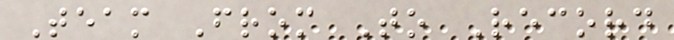Team From To Record
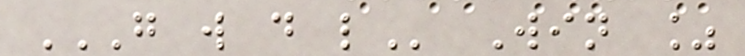G W D L Win %
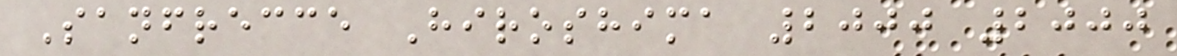Sanfrecce Hiroshima 2000 2000
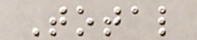Total
